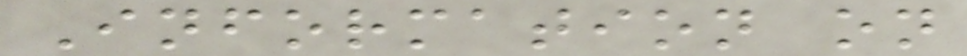Information on
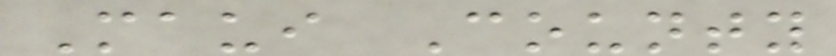Maui County
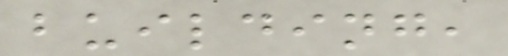building,
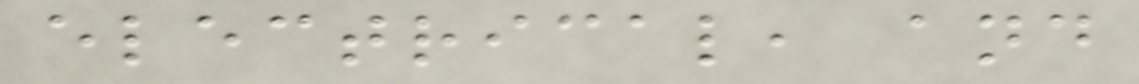electrical, and
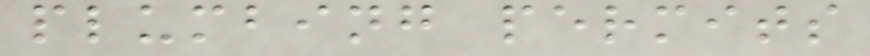plumbing permits
